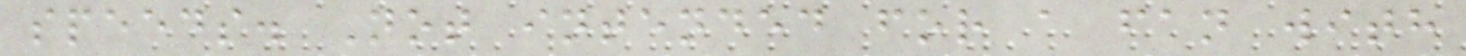speeds. Not intended for a fan with
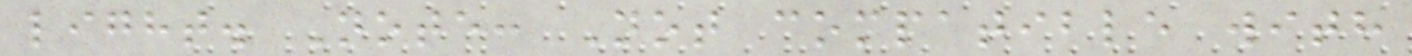light. Note: Not compatible with
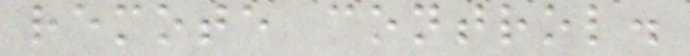remote control.
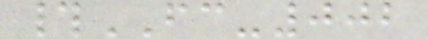#FC-002
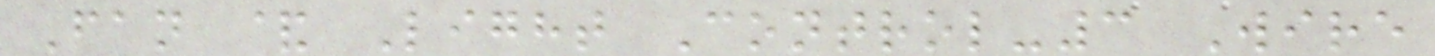Fan & Light Control-3 Wire
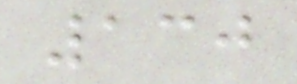130
